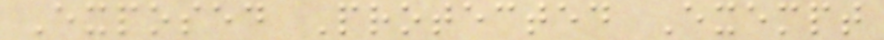Exposed Protected Exempt
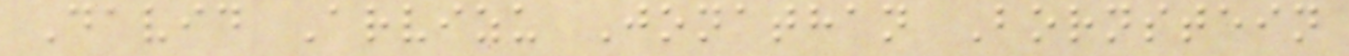David Arvizu Jonathan Bornstein
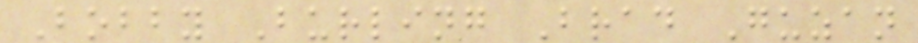Bobby Burling Brad Guzan
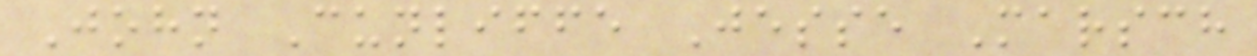John Cunliffe Jesse Marsch
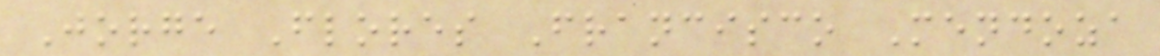Jorge Flores Francisco Mendoza
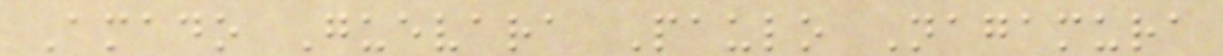Amado Guevara Paulo Nagamura
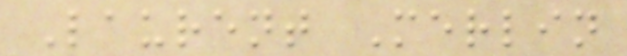Laurent Merlin
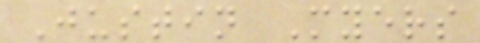Justin Myers
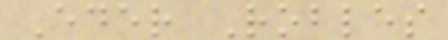Eder Robles
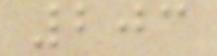203
